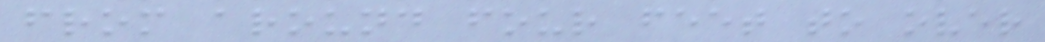from around four feet to over
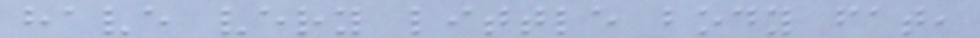have very little body fat,
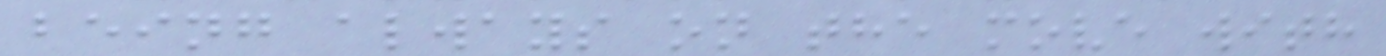being always on the move with
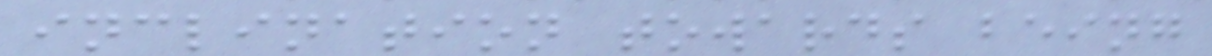inclination towards being
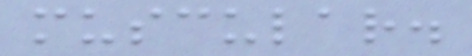muscular.
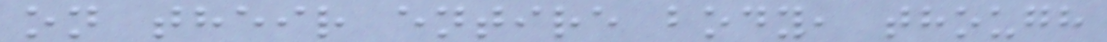on their entire body, though
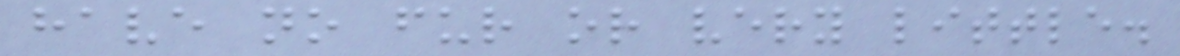have no fur or very little.
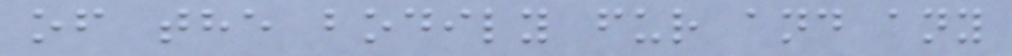of the bodily fur and any
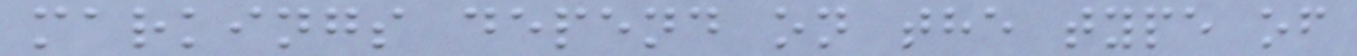markings depend on the type of
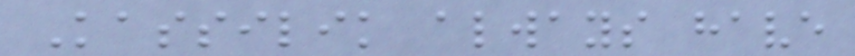Kassilik always have
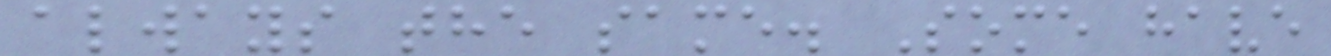always the same. Some have
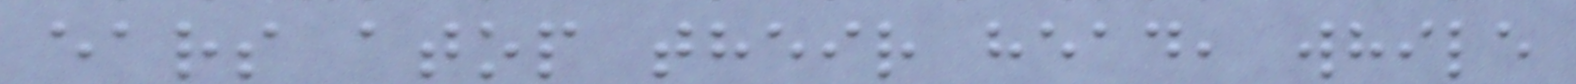ears atop their head, while
